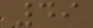49
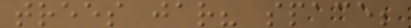trees jar? space;
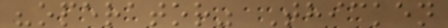"operator" Thicken
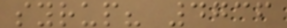syrup? 4736
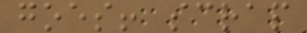goes! scrap
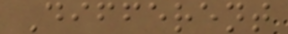Different
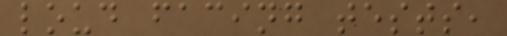loud facing tests,
